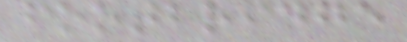footbridge
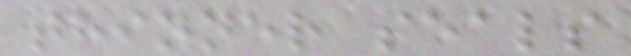thinner seals
